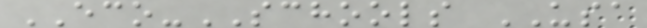ECO-SCHOOLS USA
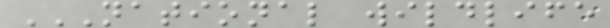NATIONAL WILDLIFE
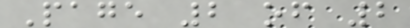Page 2 of 2
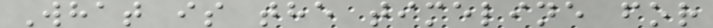What is the timeline for
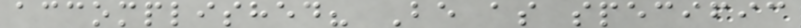accomplished? Be as specific
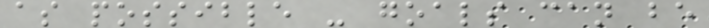as possible - goals can be
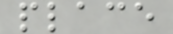place
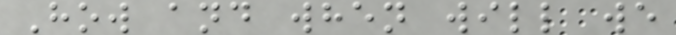How and when will we
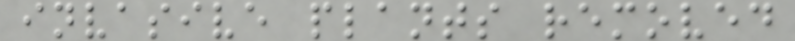invasive plants removed
